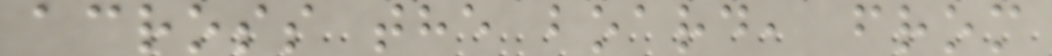across the board, from
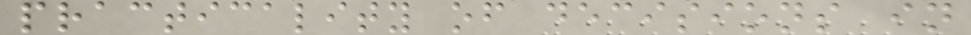practicality of decisions in
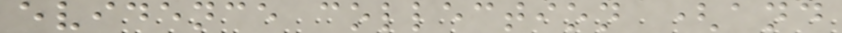evidence collection (and
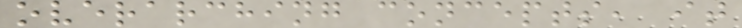overarching concepts, it
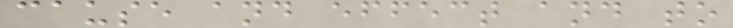cause and effect and to
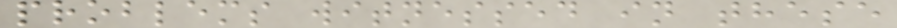problems witnessed in these
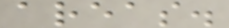areas.
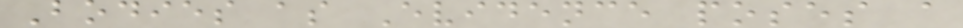Bodies as Evidence poses a
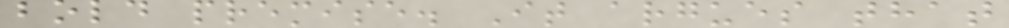bold premise. It argues that
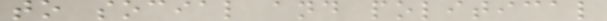to social and political
